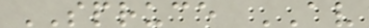SPRUCE AV
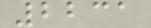2231
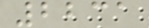2231
